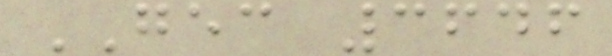GEC 3646
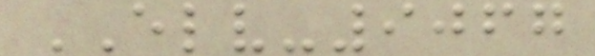ELV-9067
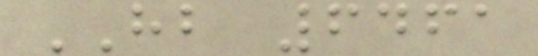HB 6461
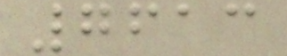7613
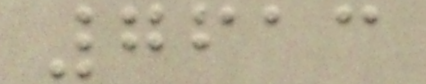7613
